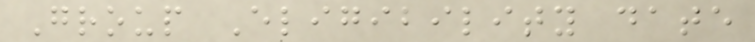Group Eligibility date
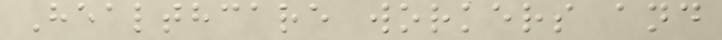Healthcare workers and
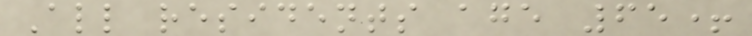All residents age 65+
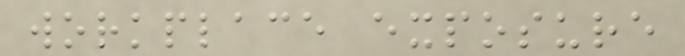workplace exposure
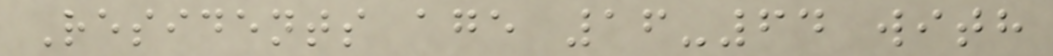Residents age 16-64 with
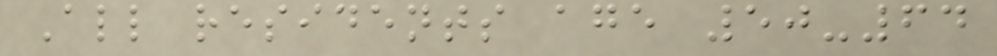All residents age 50-64
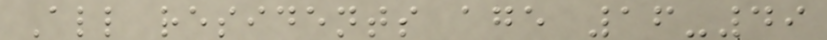All residents age 16-49
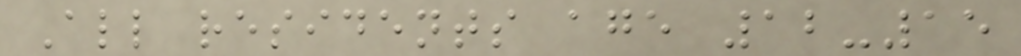All residents age 12-15
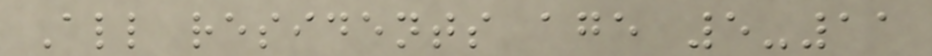All residents age 5-11
